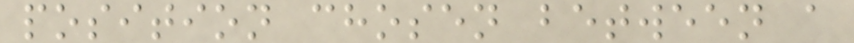position chosen between a
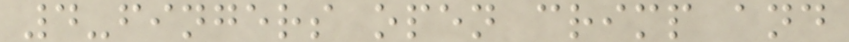4-fingers open crimp and
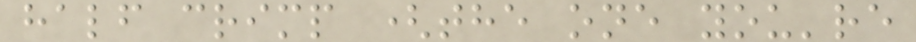half crimp (the one you're
